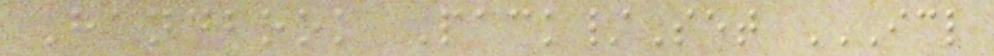Handbook Pack/Set ICL
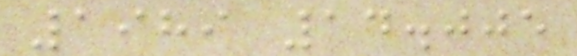1989 14.005
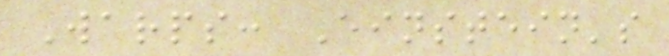Warps: Einstein's
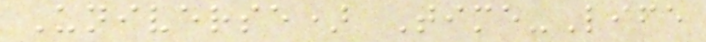Universe) Time-Life
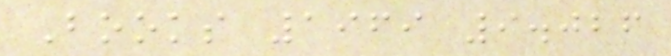Books 1969 9.026
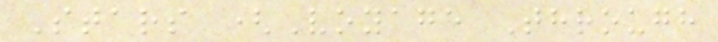Stars (Voyage Through
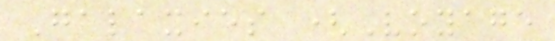Galaxies (Voyage
